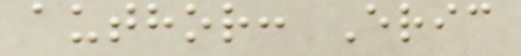author: Eric
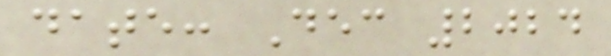date: Dec 2024
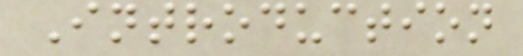Introduction
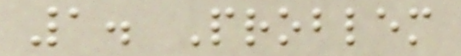1. Problem
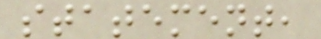statement,
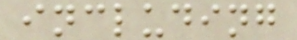including
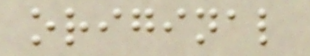original
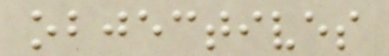objectives
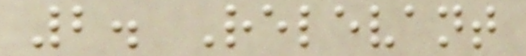2. Relevant
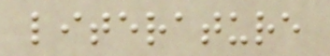literature
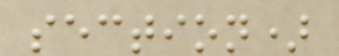section)
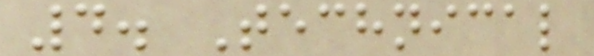4. Technical
